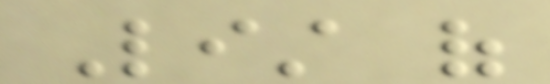List of
